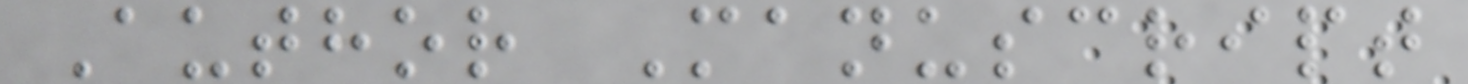Author Manuscript
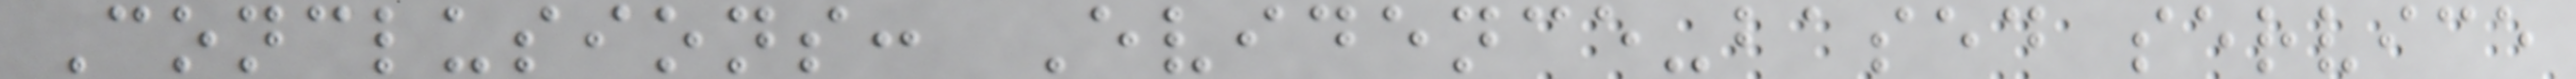Conclusions: Evidence-based service
